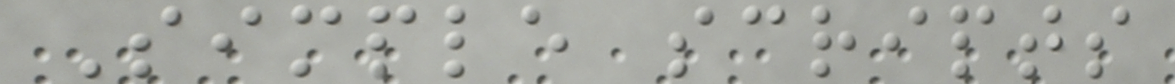Simple scripts
